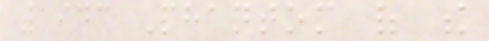1943 Phantom of the
